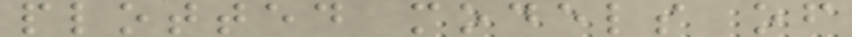plotted models of
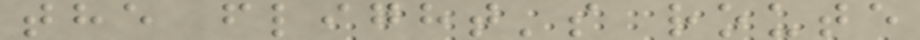the flight's route
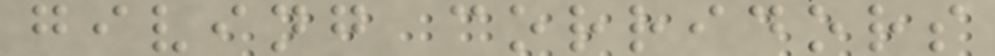giving corridors
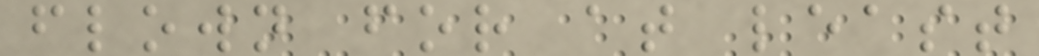flown for at least
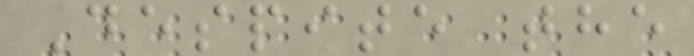Despite the
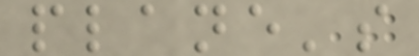plane's
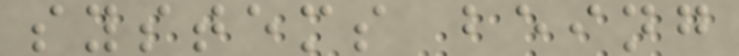systems being
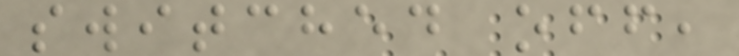switched off,
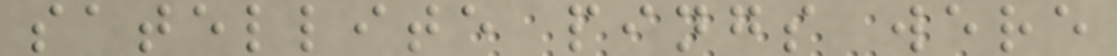satellite pings were
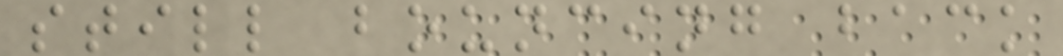still bouncing back
